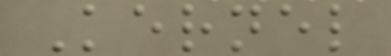Kernel
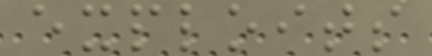exploits
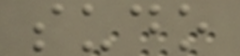sudo
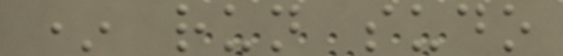* run sudo
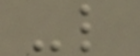-l
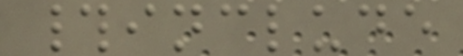#include
